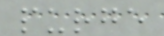purge
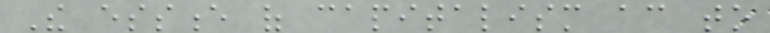The essence of capitalism according to
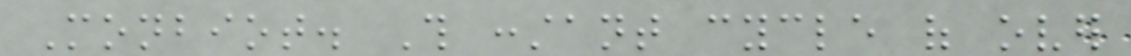Monbiot. This constant cycle of over
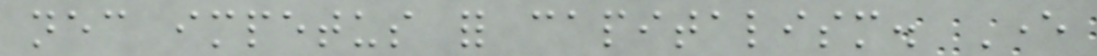necessary impetus for capitalism. Ever
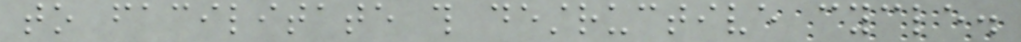to facilitate this destructive cycle.
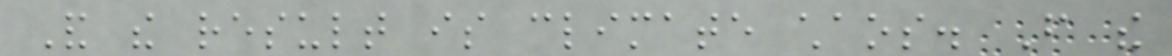And the result is climate chaos. From the
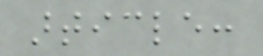article:
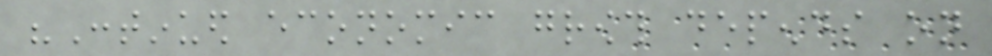"Continued economic growth depends on
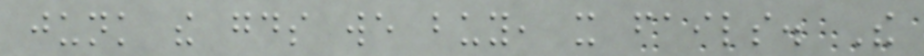junk the goods we buy, it fails. The
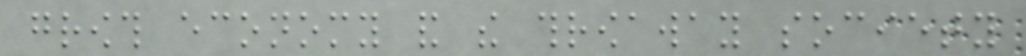growth economy and the throwaway society
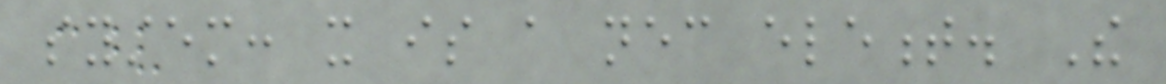system: it is a necessary element. The
